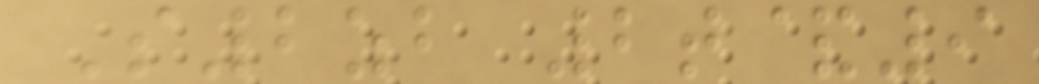S2zb 2t&9
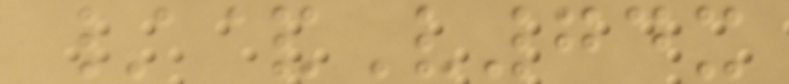/&V74x
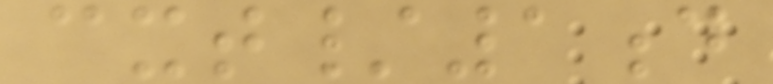cxt/1d
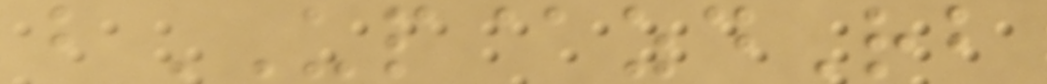bUP@zdRb
